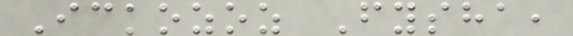Ickozoz Fysha,
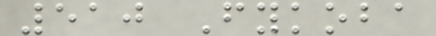510 Fykoba
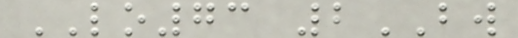LO73 2BW
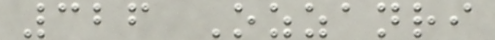326 Ozzanri
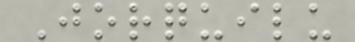Jorquilu
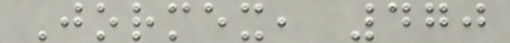Jormex, 470
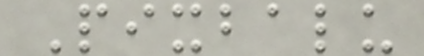Pixbalu
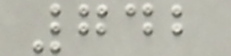742
